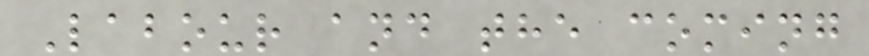Labour and the coming
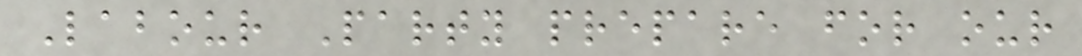Labour Party prepare for our
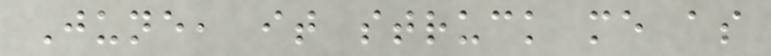June, it struck me as
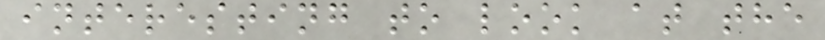interesting to look at the
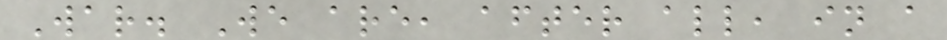War. We are, after all, in a
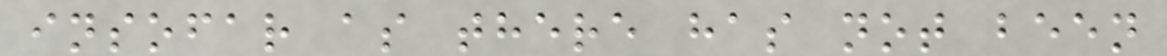insofar as there has not been
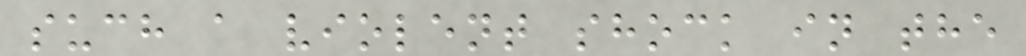such a violent shock in the
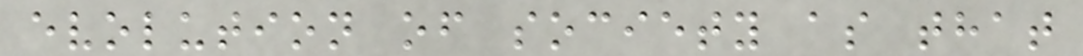evolution of society as that
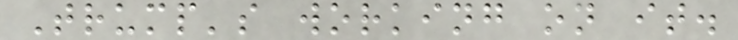Trump's working on it.
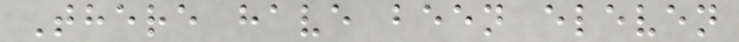There have been eleven
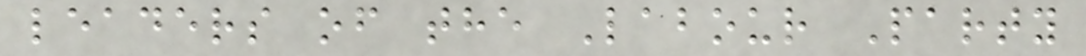leaders of the Labour Party
